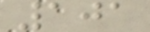101
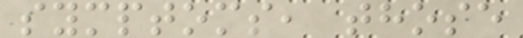symptoms, those
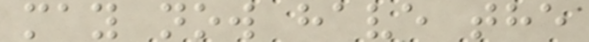may now have the
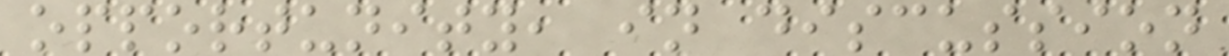opportunity, in discussion
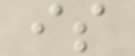is
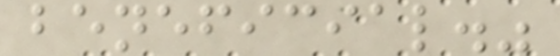beneficial."
